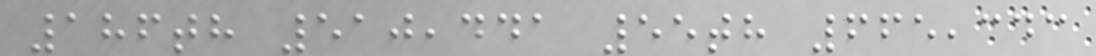186th 510,441 55th 665,343
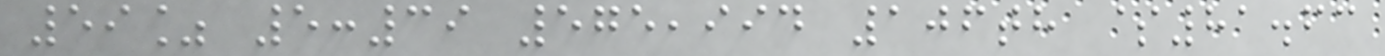59% 5:39 575,994 106th $81.63
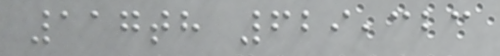117th 629,323
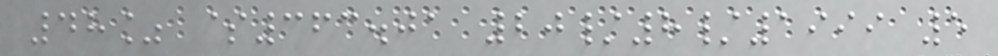48% $363.01 20/8/1999 5
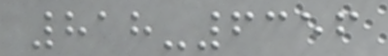818-6356
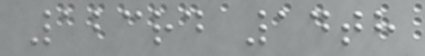123rd 14th
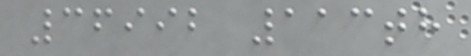36992 113th
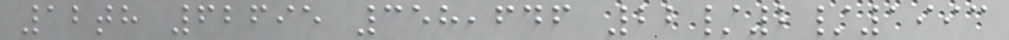12th 62695 358,646 22/2/1993
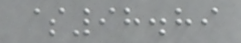$98.89
